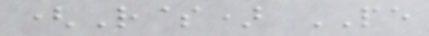(R$) PE
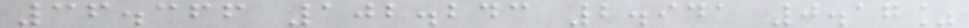36.366 102.243 2.941 0.17%
